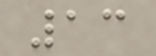13
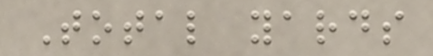Total yards
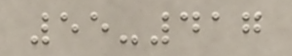55-417
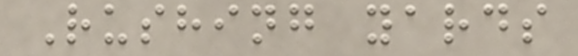Rushing yards
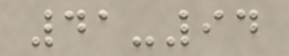41-94
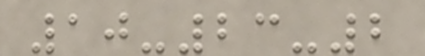10-23-2
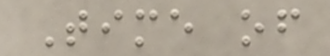Time of
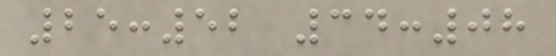25:52 34:08
